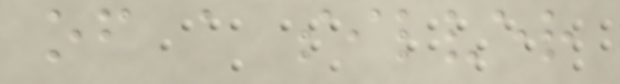of a silver
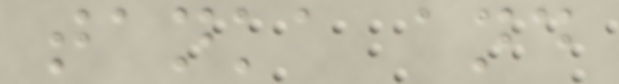tanka and
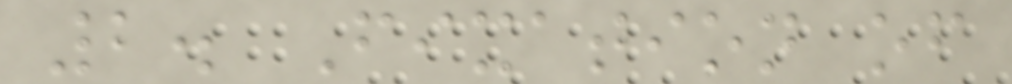2. Fixation of
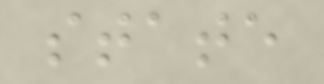state
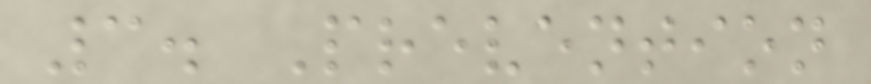3. Prevention
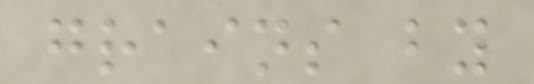grains by
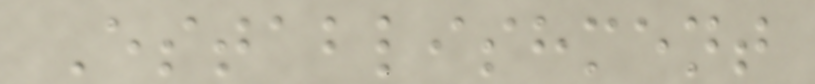Establishment
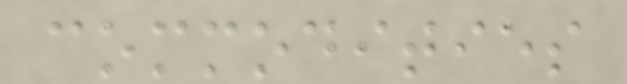commodities
